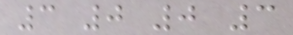3 0 0 3
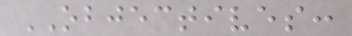OBJECTIVES:
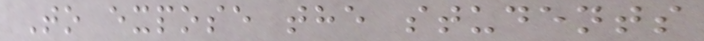To expose the students
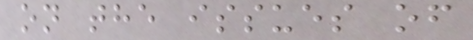on the issues of
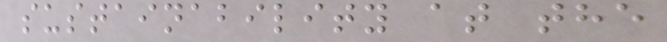sustainability at the
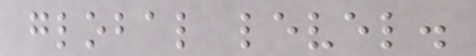global level.
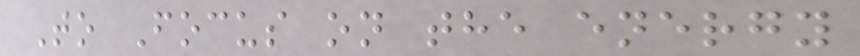To Focus on the energy
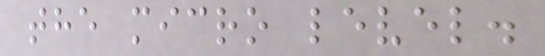the micro level.
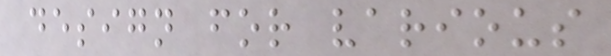design for various
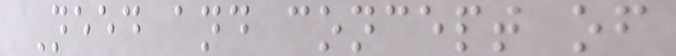Need and concept of
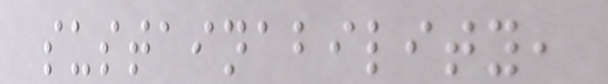sustainability,
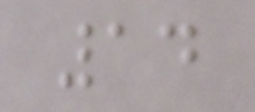14
